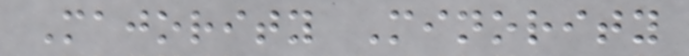Majority Minority
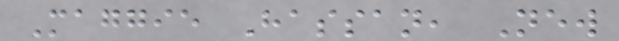Maggie Hassan, New
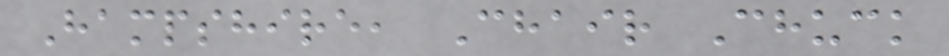Hampshire, Chair Chuck
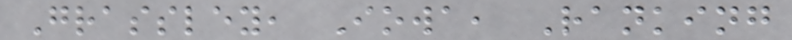Grassley, Iowa, Ranking
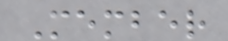Member
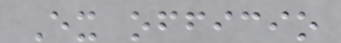Ex officio
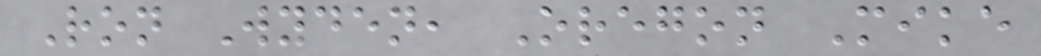Ron Wyden, Oregon Mike
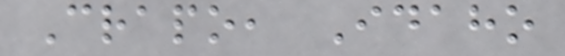Crapo, Idaho
